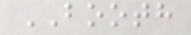BOOTH
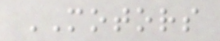MOTORS
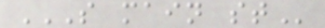S MAIN ST
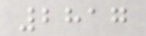2817
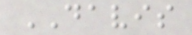DAVIS
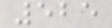525
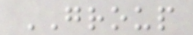GROUP
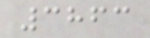3863
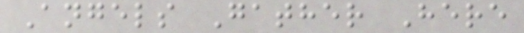Angels Gather Here
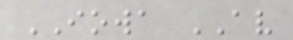IOWA AV
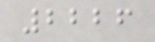2226
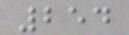254
